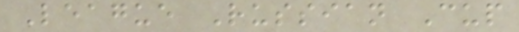League Russian Cup
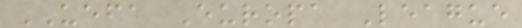UEFA Europa League
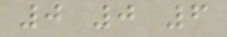0 0 6
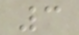3
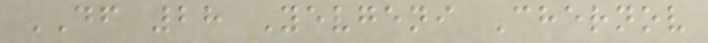DF 28 Yevgeni Chernov
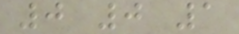0 0 1
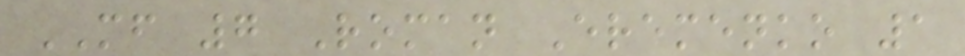MF 7 Roman Eremenko 1
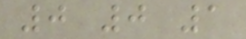0 0 1
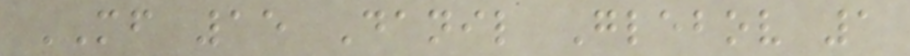MF 15 Danil Glebov 1
